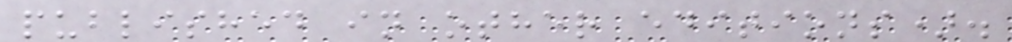published in other editions).
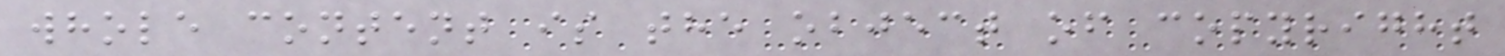whole content is the object of copyright
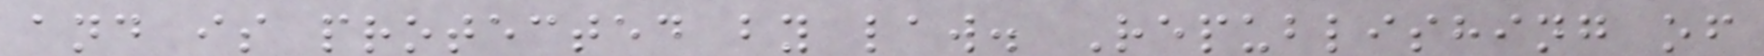and is protected by law. Republishing of
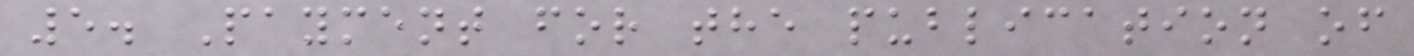5. Payment for the publication of
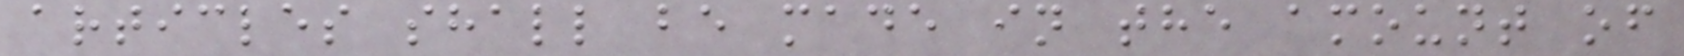articles shall be made in the amount of
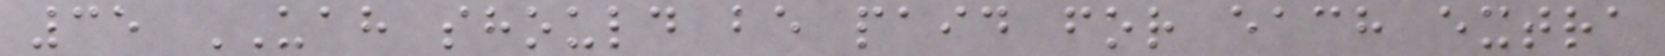35 UAH should be paid for each extra
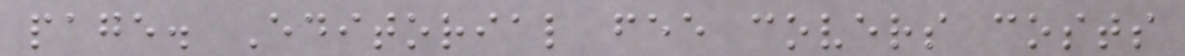page. Editorial fee covers costs
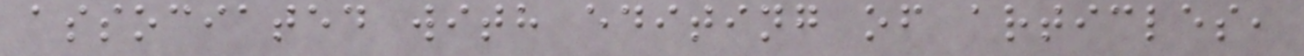associated with editing of articles,
